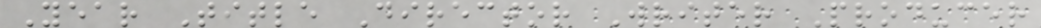Year Title Director Writer Producer
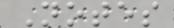Notes
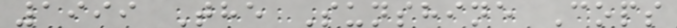1999 The Sunshine Cops
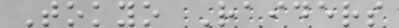Tokyo Raiders
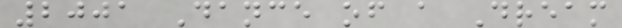2001 Dance of a Dream
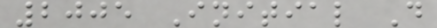2005 Initial D
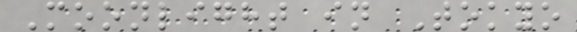Moonlight in Tokyo
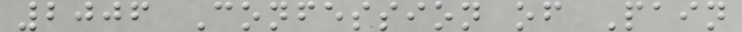2006 Confession of Pain
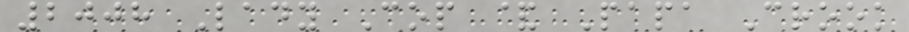2008 Lady Cop & Papa Crook
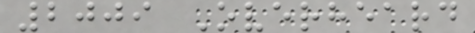2009 Overheard
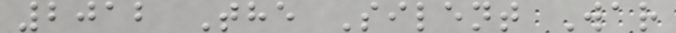2012 The Silent War
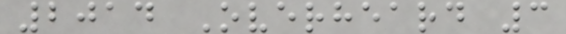2014 Overheard 3
